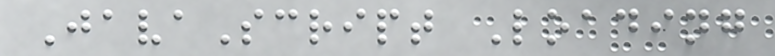JavaScript Loading
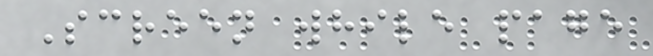Screen while page
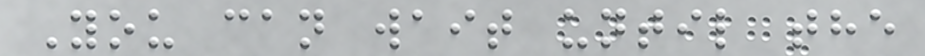You can wait until the
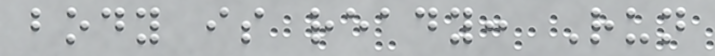body is ready: Run
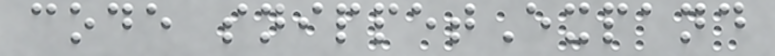code snippetExpand
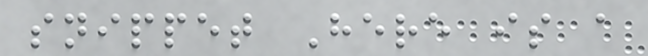snippet Here is a
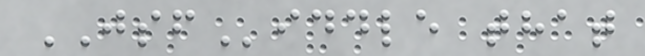JSFiddle that
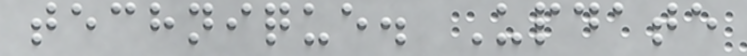technique. Update
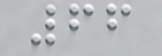66
